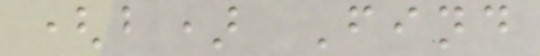(b) Find
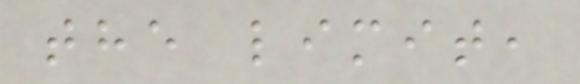the limit,
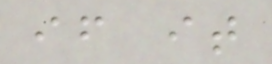if it
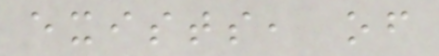exists, of
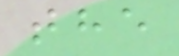the
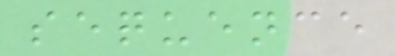sequence
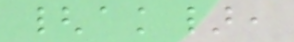{ak},
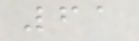61
